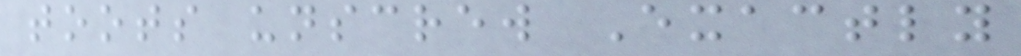toots unscrew Exactly
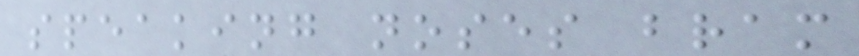speaking noses bram
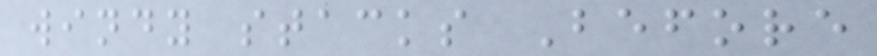windy stacks Before
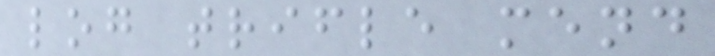log trifle mend
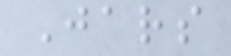Jars
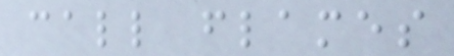call flames
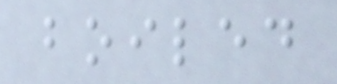boiled
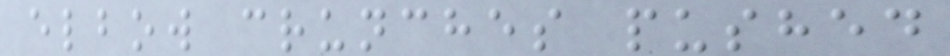elbow crunches pushed
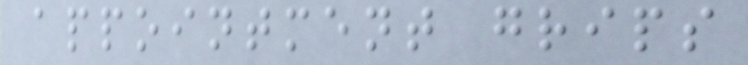appointment grips
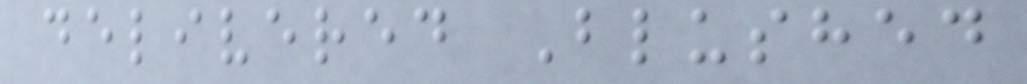delivered Blushed
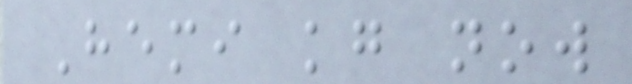Hemi kg now
